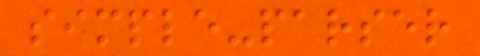simple-parser
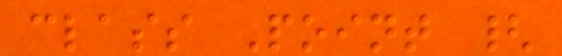class Point {
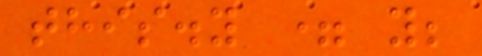this.y = y;
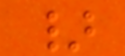}
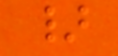}
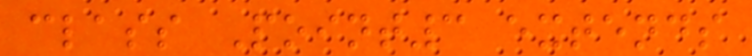class Point3 extends
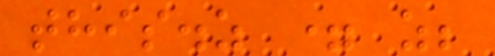this.z = z;
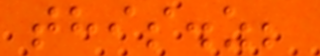this.z;
